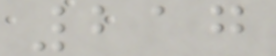217
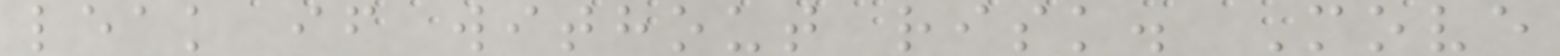leak if without risk. Move
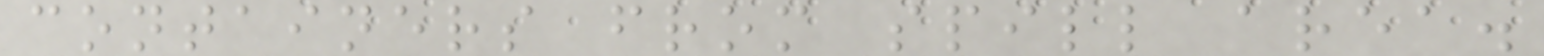containers from spill area.
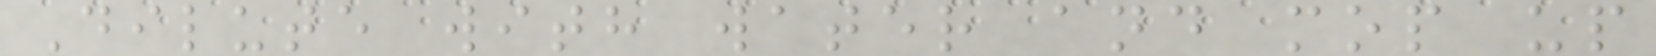Dilute with water and mop up
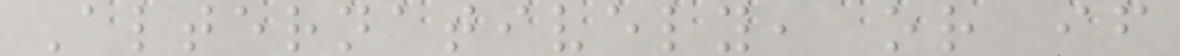Alternatively, or if
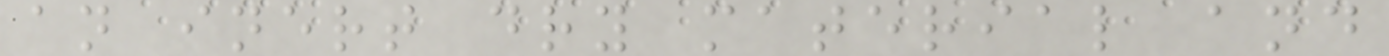an inert dry material and
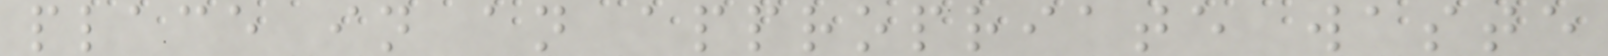place in an appropriate waste
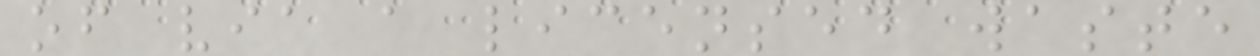of via a licensed waste
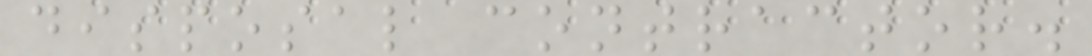disposal contractor.
